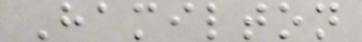Hamilton
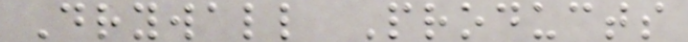Drywall Products
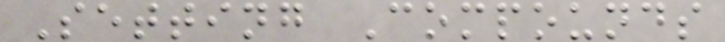Setting Compounds
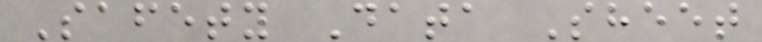Safety Data Sheet
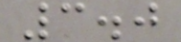3.0
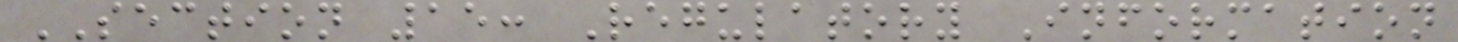SECTION 15: Regulatory Information
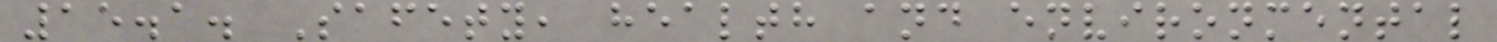15.1. Safety, health and environmental
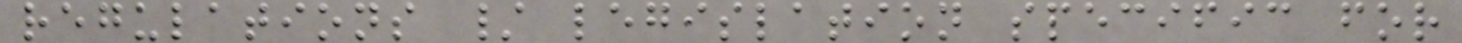regulations / legislation specific for
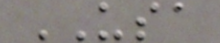USA
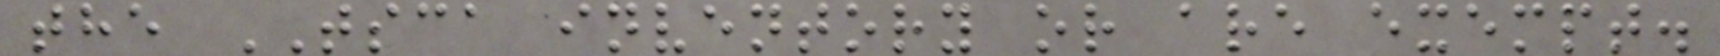the TSCA inventory or are exempt.
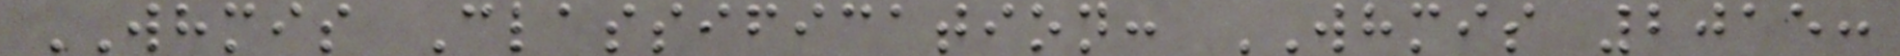WHMIS Classification: WHMIS 2015:
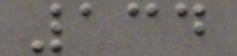134
